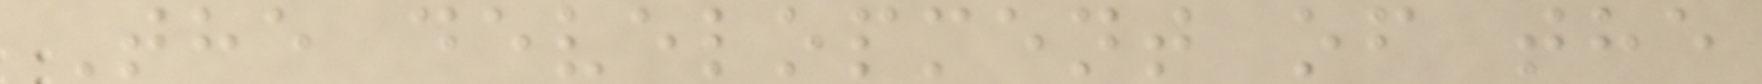The development of the
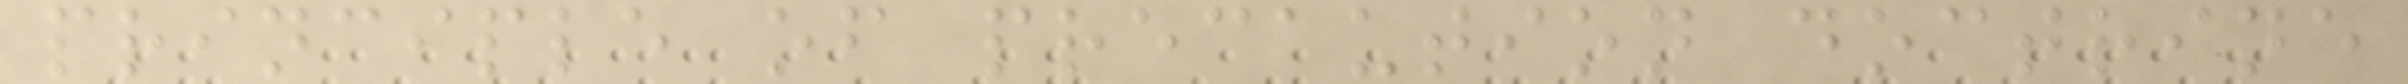principle of precaution doctrine
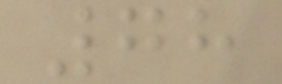78
